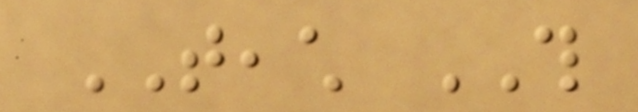TEACH THIS
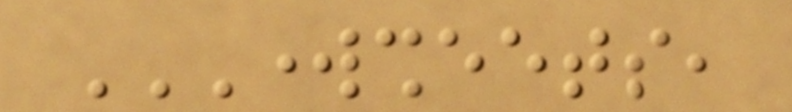WORKSHEETS,
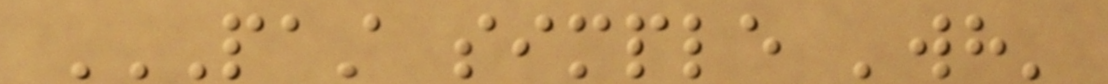PAST SIMPLE 'WH'
